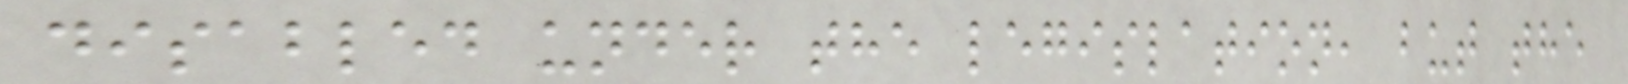disabled under the legislation, but the
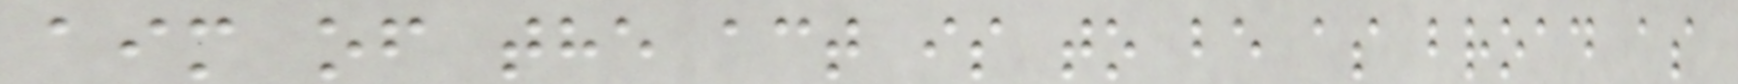aim of the act is to be as broad as
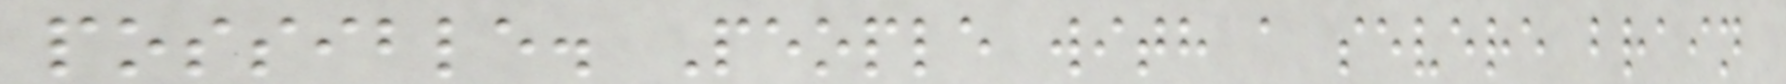possible. People with a severe brain
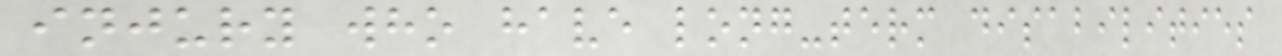injury who have long-term disabilities
